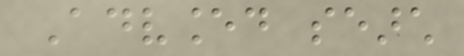Advanced search
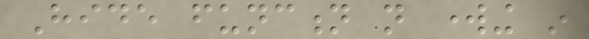Hide function not working in
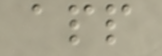app
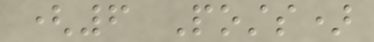(6 Posts)
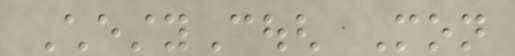ChestyCough Mon
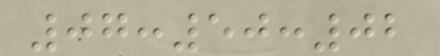07:50:02
